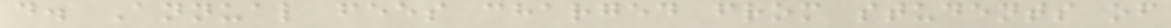d. Annual fees charged from students of
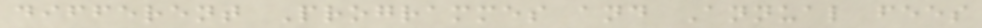different Programmes and Annual fees
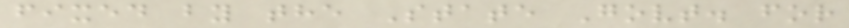fixed by the State Govt. for
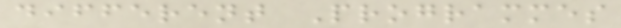different Programmes
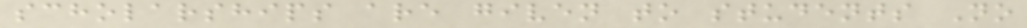scholarships are given to students No
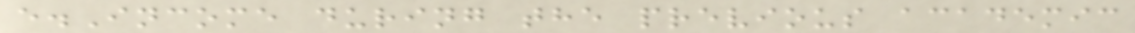e.Income during the previous academic
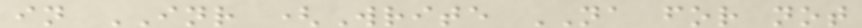in INR (Write NA for not
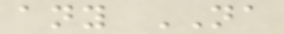any NA
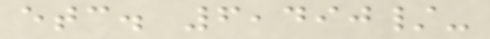etc. 6,490/-
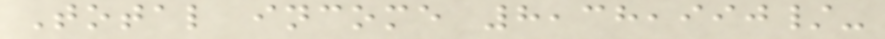Total income 8,38,990/-
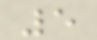5
